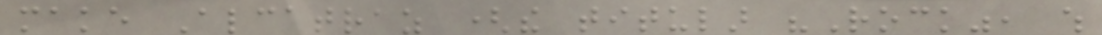make Alcatraz (the titular "Rock", which
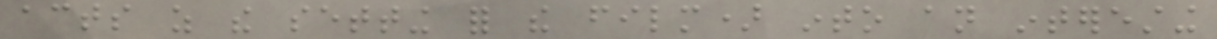acts as the setting for the film) into an interesting
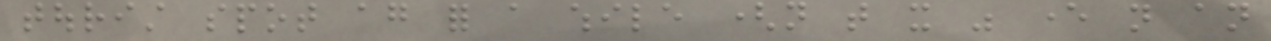tourist spot again for a while (not that it was ever not an
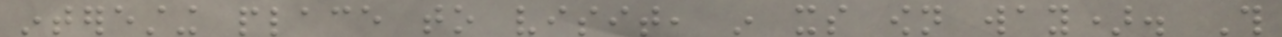interesting place to visit, in its own way). This
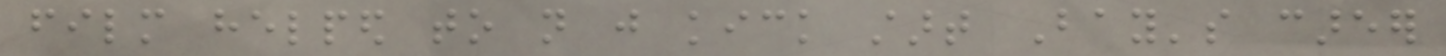film helped to not just kick start Bay's career
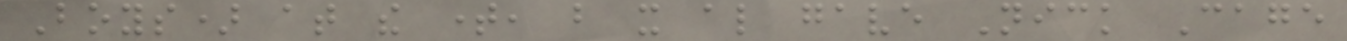Boys) at the time, but it also gave Nick Cage
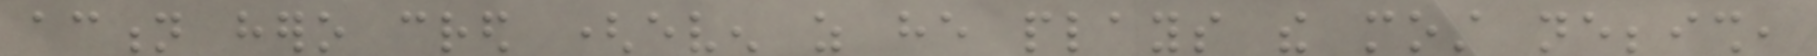action hero cred (even as he plays the most nebbish,
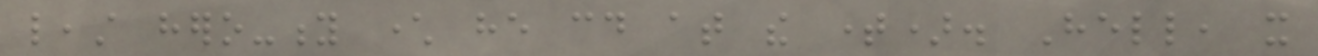least hero-y character he could at the time). Hell, it
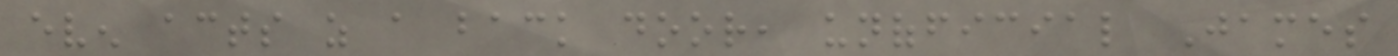even acts as a back door, unofficial James
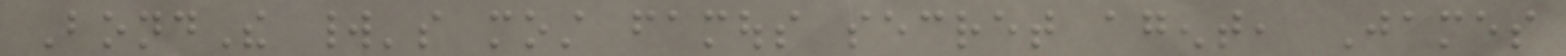BondThe world's most famous secret agent, James
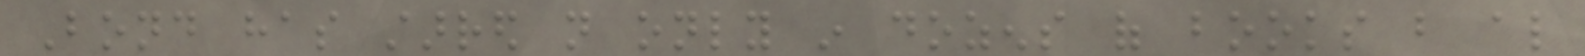Bond has starred not only in dozens of books but also
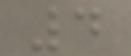4
